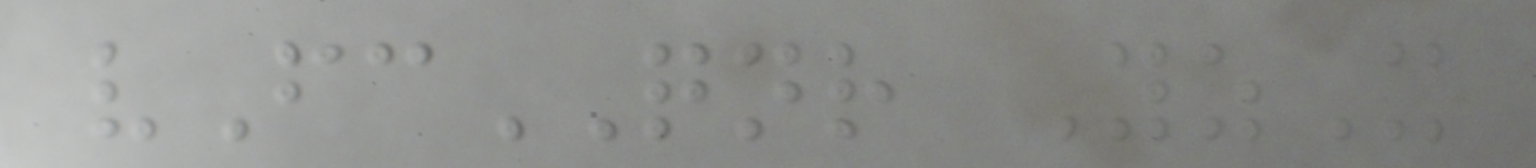vFcQNR YzX
